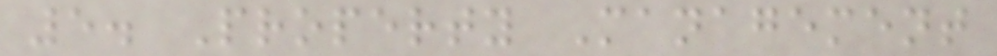5. Property Management
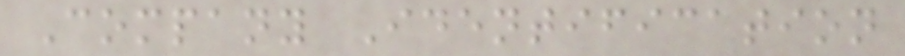Company Identification
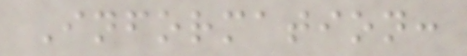Information:
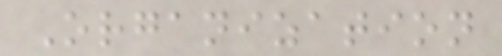Organization
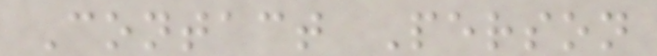Contact Person
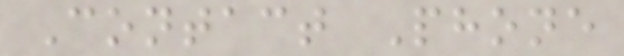Contact Phone
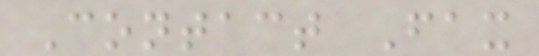Contact Fax
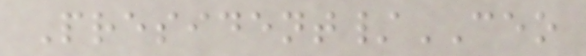President/CEO
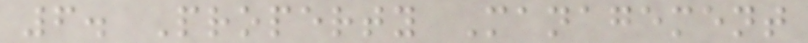6. Property Management
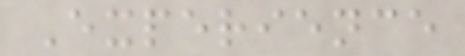Experience
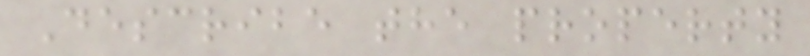Describe the property
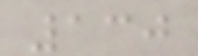130
